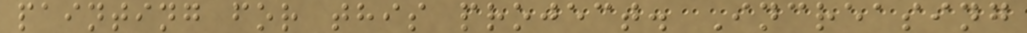painting for this project. Increasing
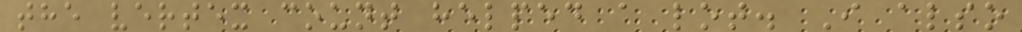the vertex count helped a lot. I also
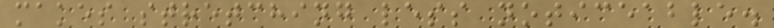makes stretching less noticeable.
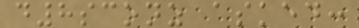d8sconz asked:
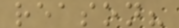reason?
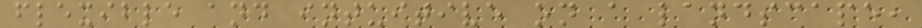flexible and intuitive on a landscape,
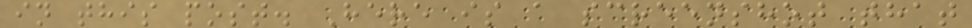in this post. Here is a screenshot that
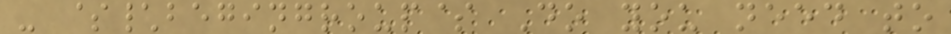- $\begingroup$ Do you need to
